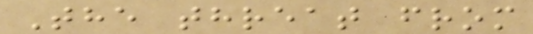The threat from
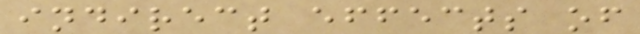indirect effects of
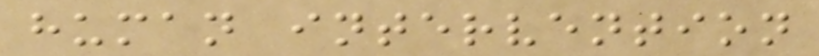human intervention
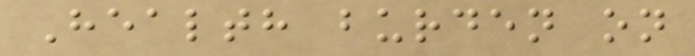Health burden on
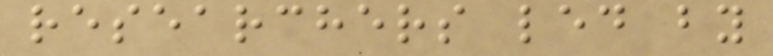researchers led by
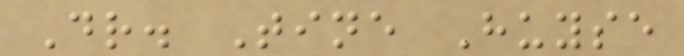Dr. Tine Huyse
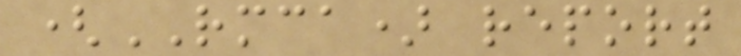(RMCA) report
